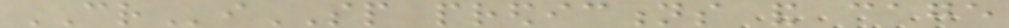CRiSP predictions and cage
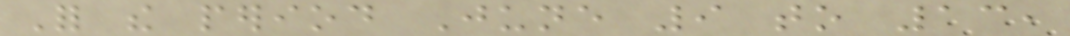For the period June 9 to 13,
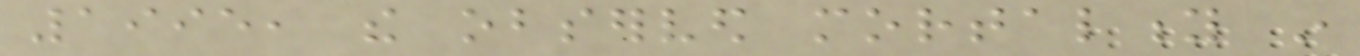1995, the observed mortality in
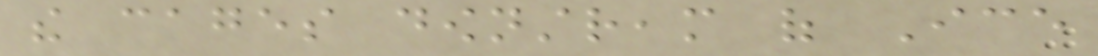the cages downstream of Ice
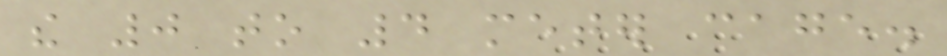the 0 to 4 meter cage.
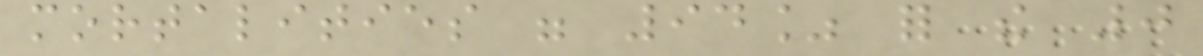mortalities were 94% for the 0
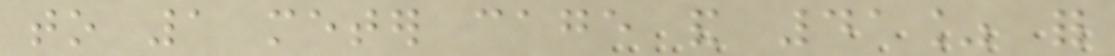to 1 meter cage and 41% for
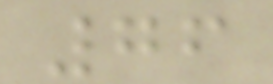76
